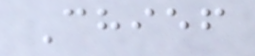Chief
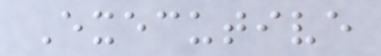Executive
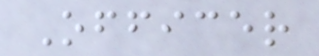Officer
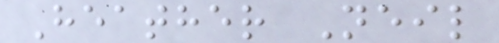Heather Neil
